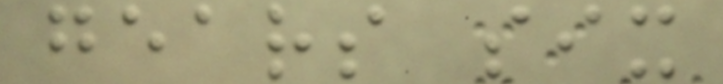gears six
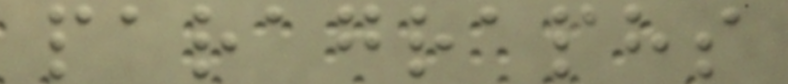paragraphs
